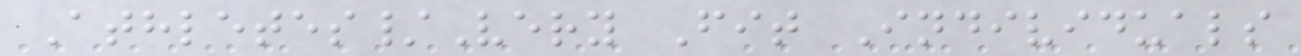Athletes/Very Fit Individuals
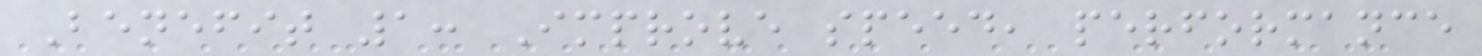Benefit 1: Improve speed, performance
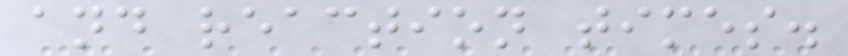and reaction times.
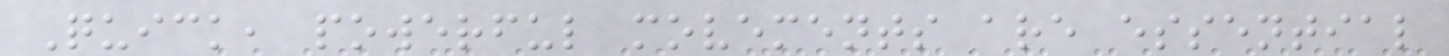Quick, powerful movements are essential
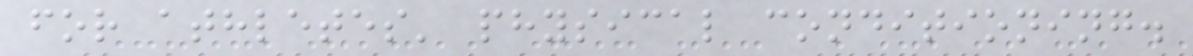for athletes' physical conditioning.
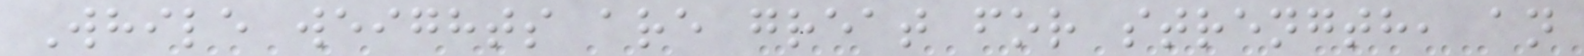While weights are great for strength, an
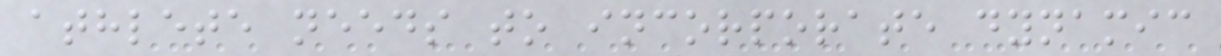athlete needs to incorporate dynamic
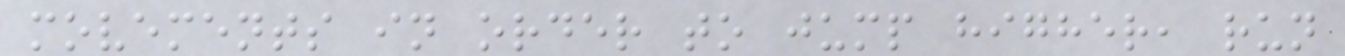movements in order to jump higher, run
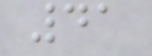41
